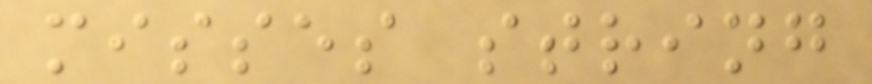misses string
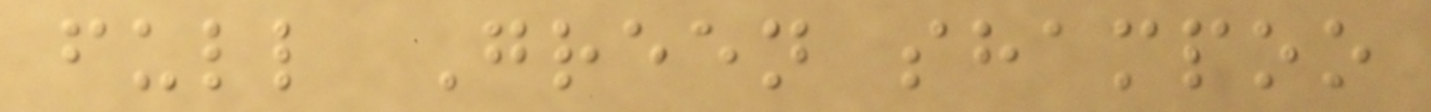full Green shampoo
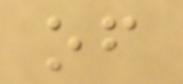of
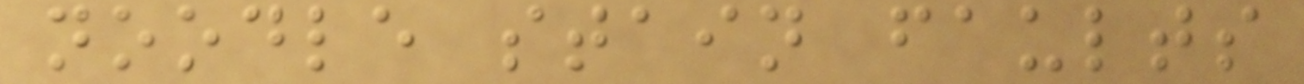noodle stain faults
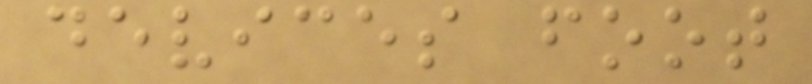devices foot
